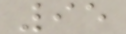95
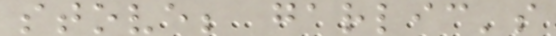stove; garlic's
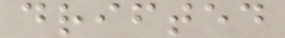drifted
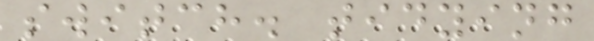switch. tidying
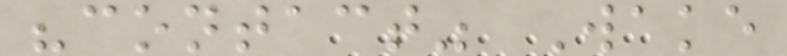"contact" Wake
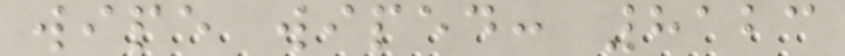wipe wiped: 8123
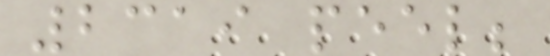2319 peel;
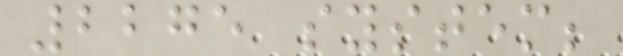2275 system;
